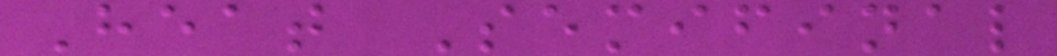Heat Semifinal
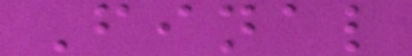Final
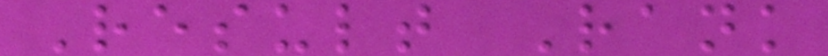Result Rank
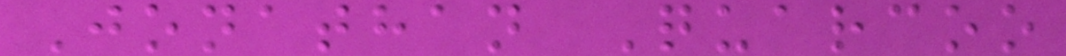Jonathan Quarcoo
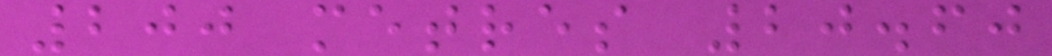200 metres 20.60
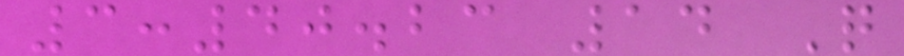3:40.23 14 Q
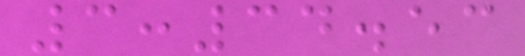3:34.53
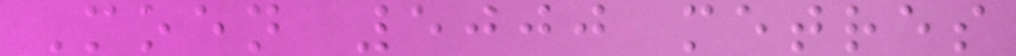Moen 5000 metres
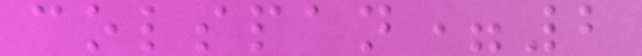colspan=2
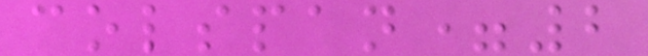colspan=2
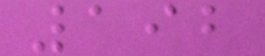192
